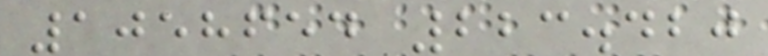1058654 223.420
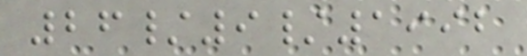26/9/1992
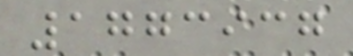1773937
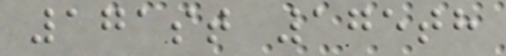171st 175th
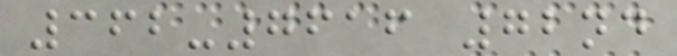362-7616 72nd
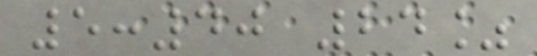5:40 24%
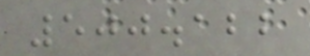500.122
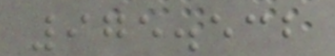975.532
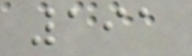191
